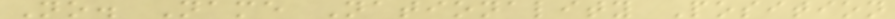No. Name Nationality Position
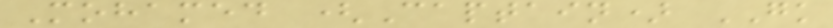Mohamed (Captain) GK
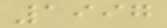1997
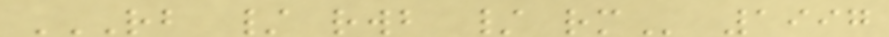RB / RWB / RM 1997
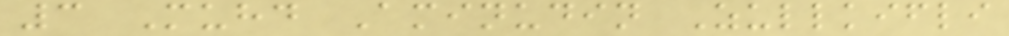3 Muhd Aminudin Zullkifli
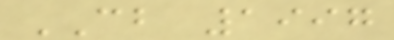CB 1997
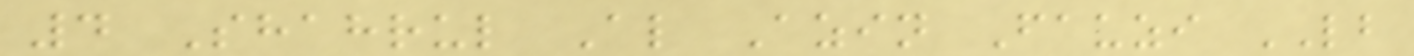4 Shahrul Al Azin Fauzi LB
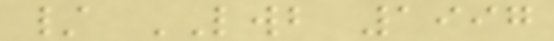/ LWB 1997
